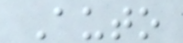Auto
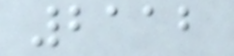2112
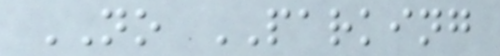NO PARKING
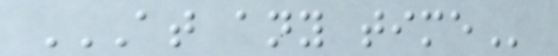AT ANY TIME
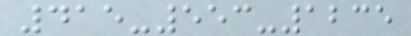415-553-1235
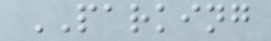PARKING
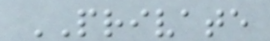PRIVATE
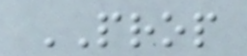PROP
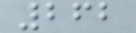262
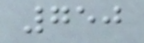750
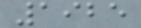1925
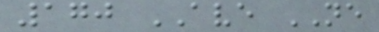170 AVE NE
